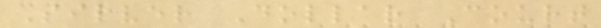Silver Dollar Court
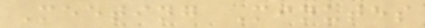Meeting Minutes
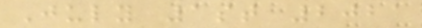July 1st 2021
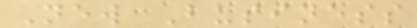New Business
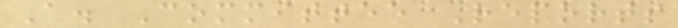A. Committee Reports
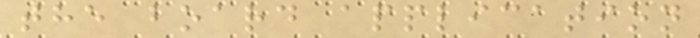the board application
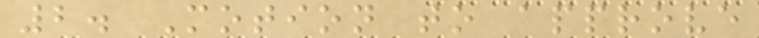2. Motion to approve
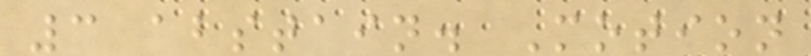3 abstain. Motion
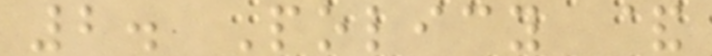2. Policy &
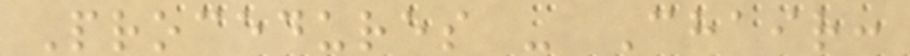Procedures - Chair:
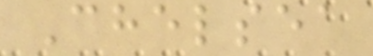Chelsea
